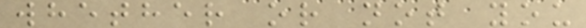whether or not you
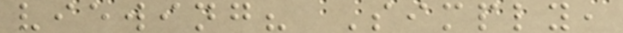viewing? Simply,
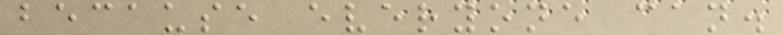because everyone can.
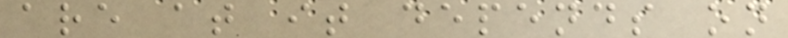are at it depends on
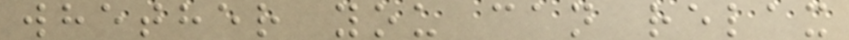whether you can relax
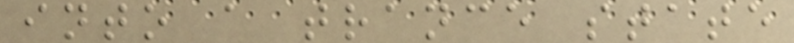into a trance state
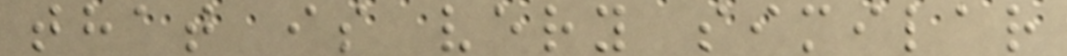that is very similar
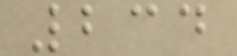234
